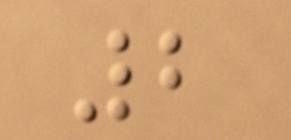2
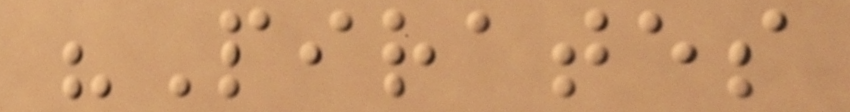"Pirates
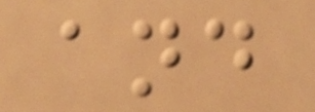and
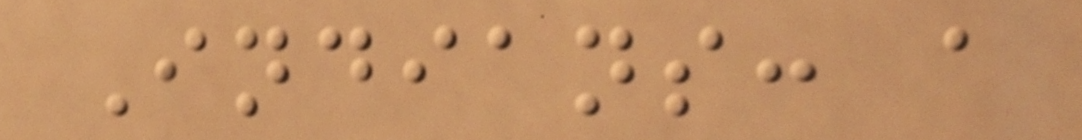Indians: a
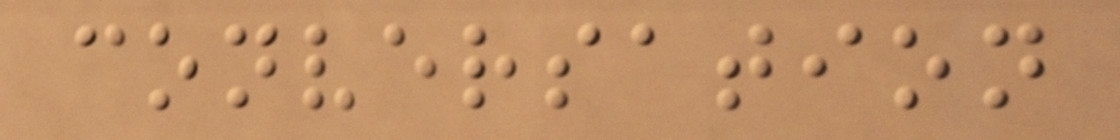conversation
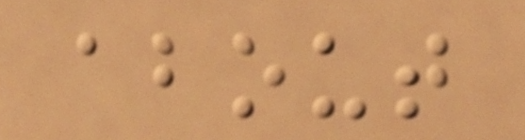about
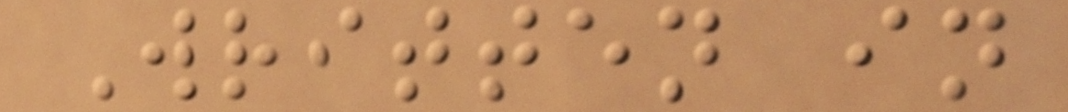Written in
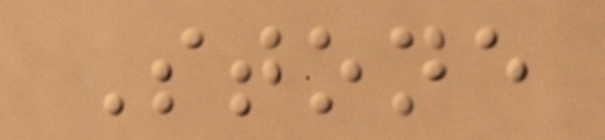Stone
